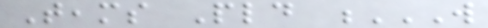Teams Pld W
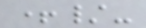+/-
